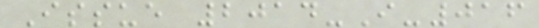Issue 2014-I-016
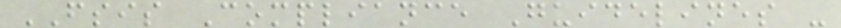FSIS Compliance Guidelines -
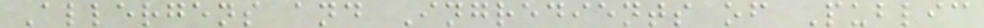Allergens and Ingredients of Public
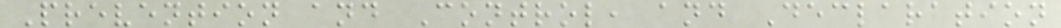Prevention and Control, and Declaration
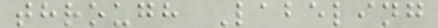through Labeling
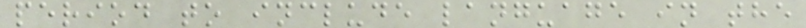period to include language in the
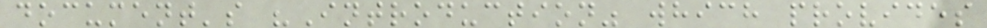document's "Introduction" which provides
